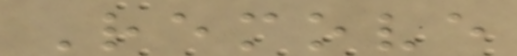Remove
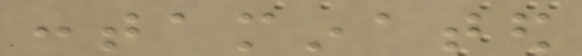contaminated
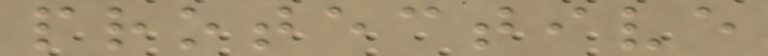protective
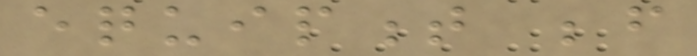equipment before
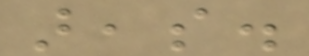areas.
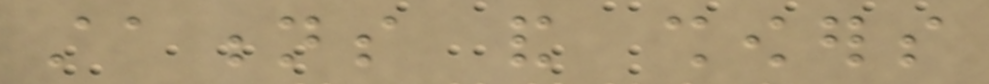stations and showers
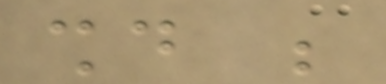should be
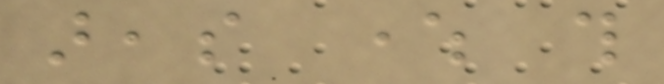areas where this
